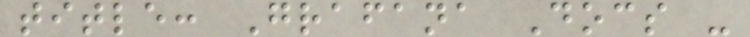title: Grafana Docs -
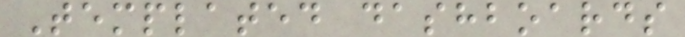Templated dashboards
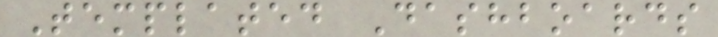Templated Dashboards
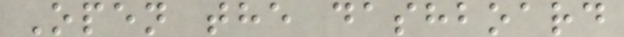Open the dashboard
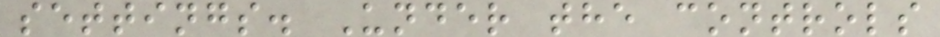settings. Under the controls
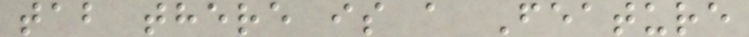tab there is a Feature
